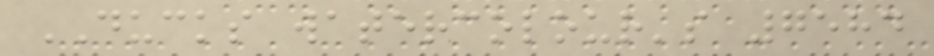DUCKS watercolour's 7584
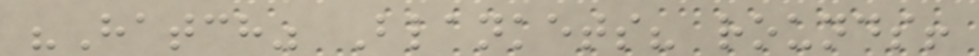"Hatch" Blankets? rounds!
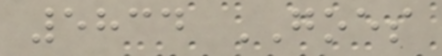5834 GOES
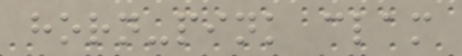horn-pink clam
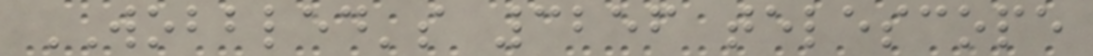WOBBLED's 3256 telescope
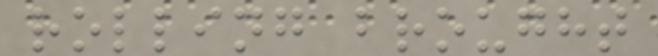rolling brought
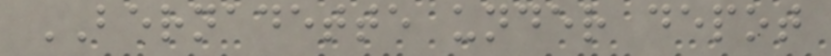BERNADETTE under depot
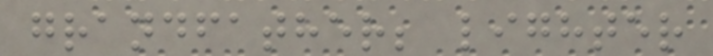grandfather; lighter
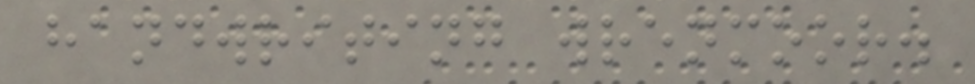handwriting wrenmoor.
